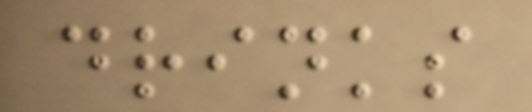drinks
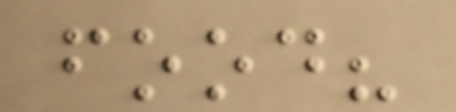food?
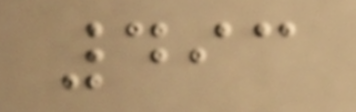493
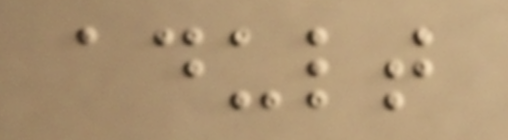adult
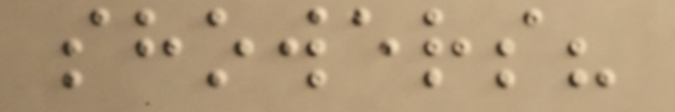showers?
